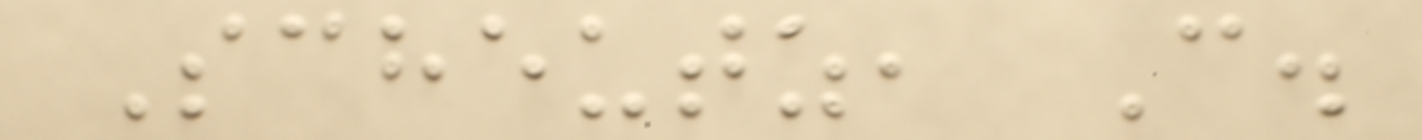Scheutz, C.
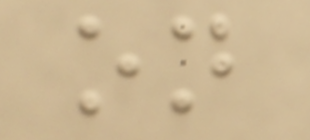on
